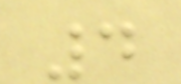4
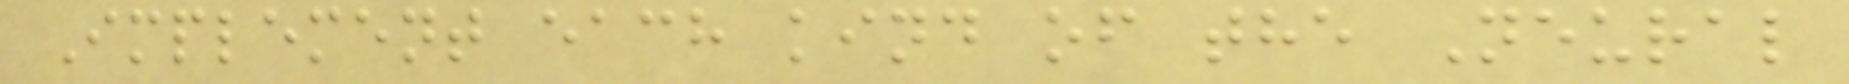Implement each kind of the Neural
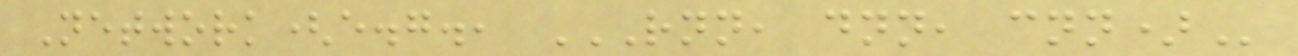Network(e.g., RNN, DNN, CNN)
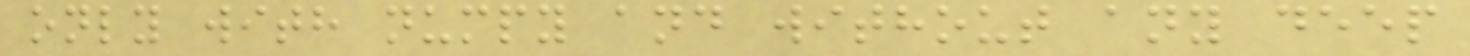only with numpy and without any deep
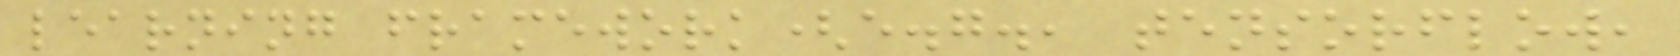learning framework(e.g., tensorflow,
